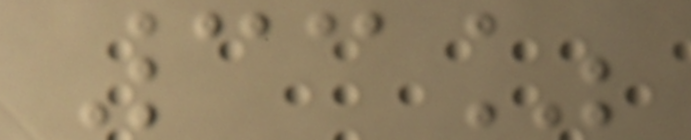33%
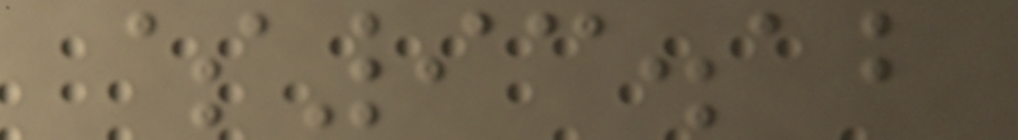$93.12
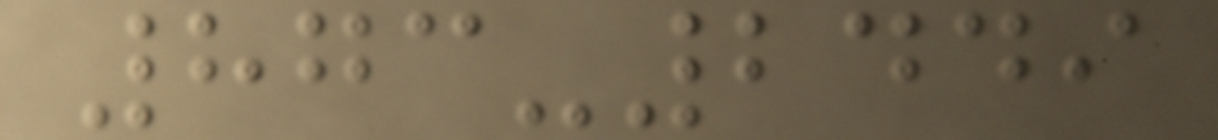873-2449
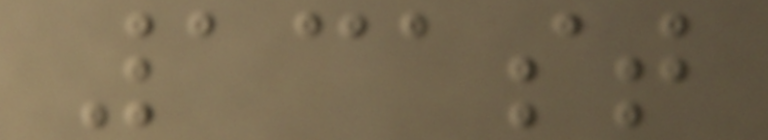131st
